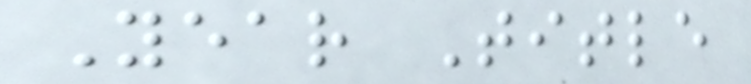Year Title
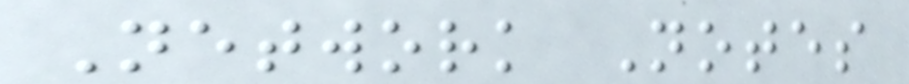Network Notes
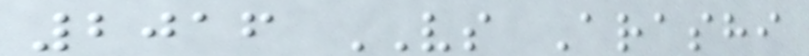2016 VS Arashi
